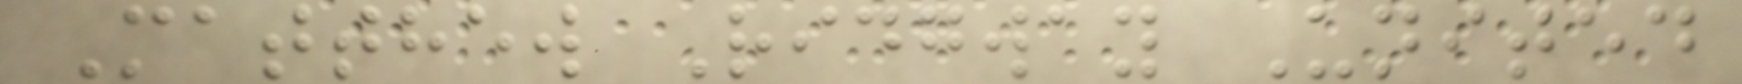Matthew Ridgway United
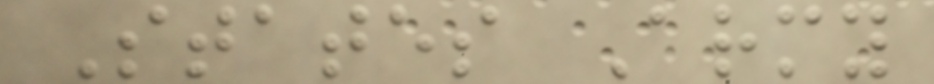States Army
